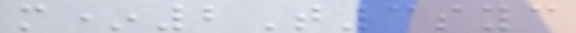m*2T3syc
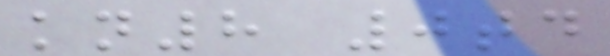kn8 0td
